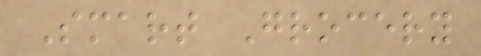Smart Grocery
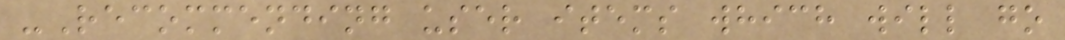-Recommending user items which will go
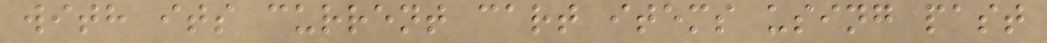with its current cart items using past
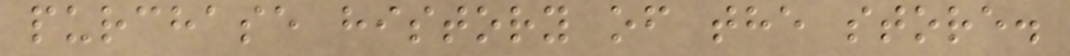purchase history of the store.
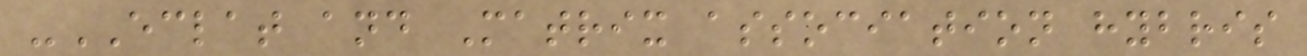-ECLAT and Matrix association hybris
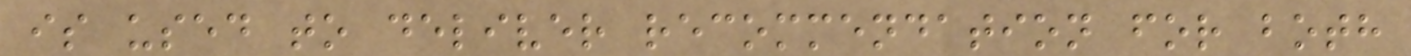is used to deliver recommendation for both
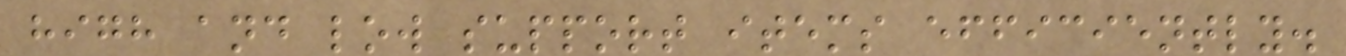high and low support items efficiently.
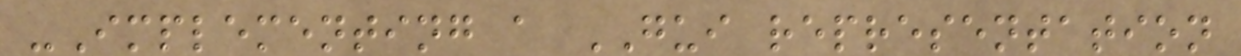-Implementing a GUI representation
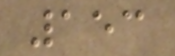153
